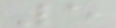5
